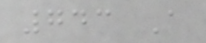743 A
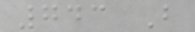743 B
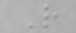R
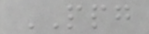PPG
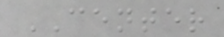CENTER
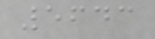5643
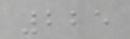225
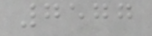7577
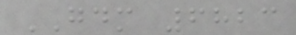GDM 6823
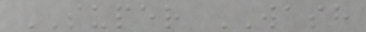SUPER WASH
